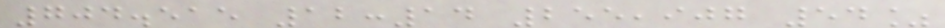704.515 12:14 255,907 54%
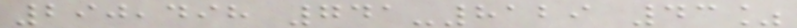290,498 741-8129 43%
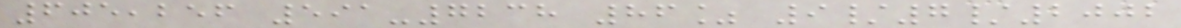605,256 591-7238 86% 9/7/2002
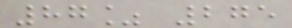87% 275
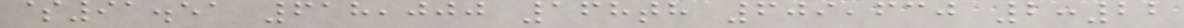$91.51 618,000 168th 609,630 2:22
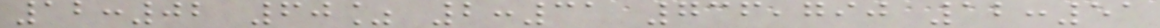12:02 60% 2:31 736,790 12:51
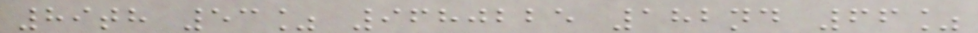89th 53% 9680225 182nd 66%
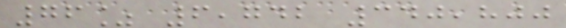76% 6,742 340,800
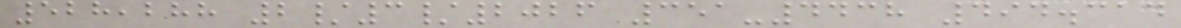528,288 2/3/2026 351-4438 494.314
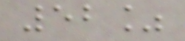52%
